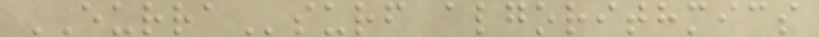EURRAsurf algorithmics
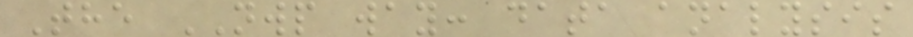The NWP way: data analysis
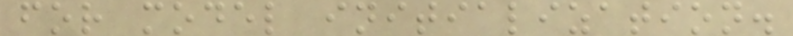for model initialization.
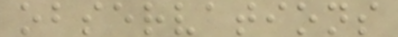observations
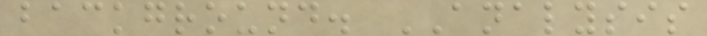background. ANALYSIS
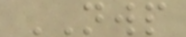NWP
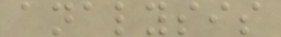analysis
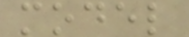model
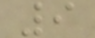9
